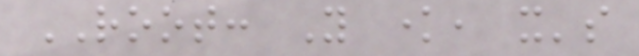ROOT: You know, it's
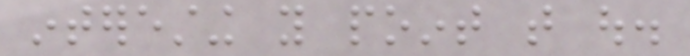interesting you point that out.
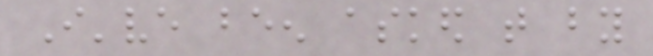I've been asked that by
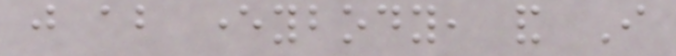just about everybody, and I
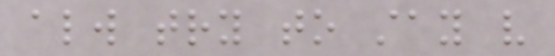always try to stay very
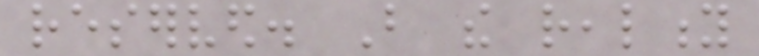reserved. But the reality
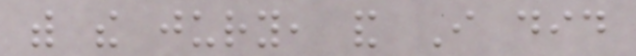with the jury, and I did
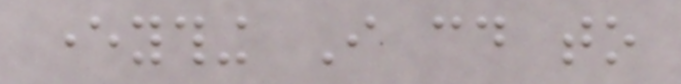everything I could to
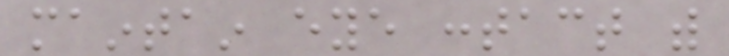maintain eye contact with
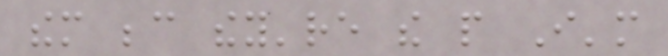them because they're the people I'm
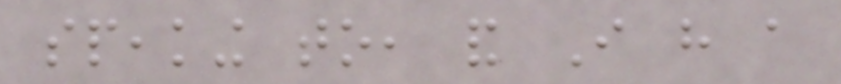speaking to, and I have a
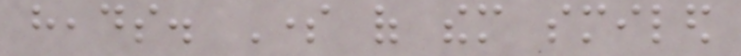heads. Some of them smiled
